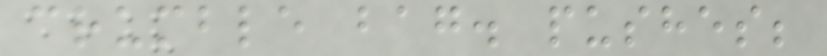crumble bag. pushes;
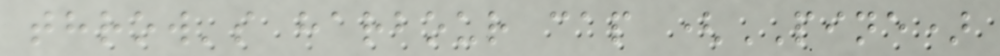throw's harbour cap (PINE)
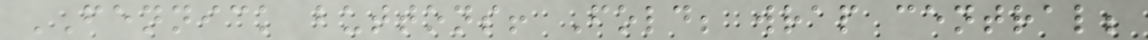FENNICK buttons! Fold; wrap central;
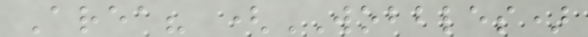Area? (WOBBLES)
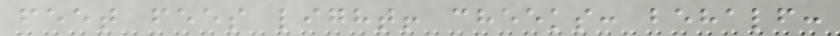feet fees light! cheeks: behalf:
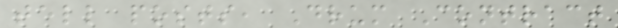tell posts, Drum Contract
